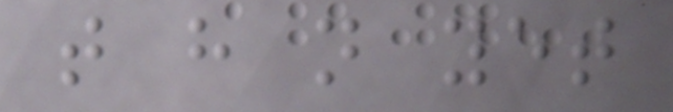that have not yet
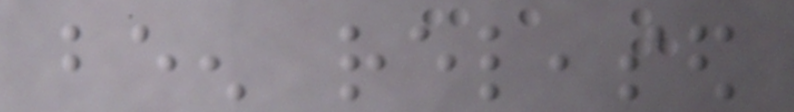been released
